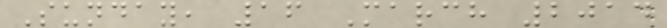Sunday, 16 March 2014
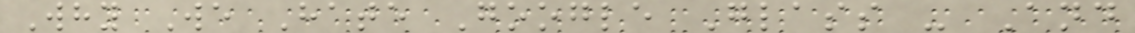Why We Hate Google Glass - And
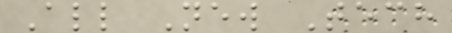All New Tech
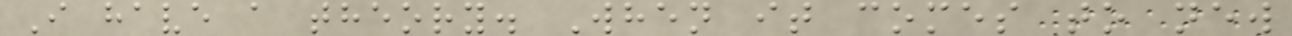I have a theory. When it comes to new
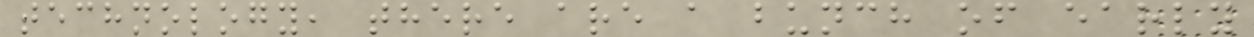technology, there are a bunch of early
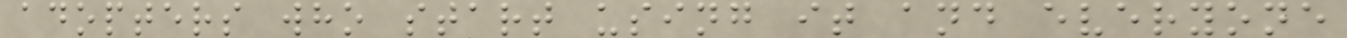adopters who start using it and everyone
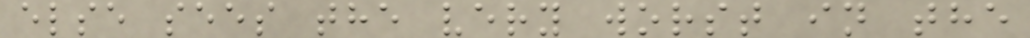else sees the very worst in the
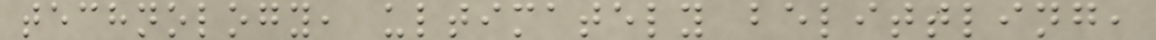technology, ultimately belittling,
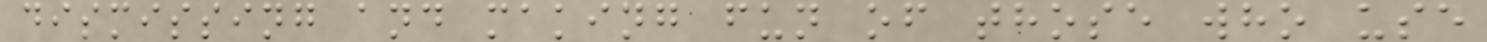dismissing and making fun of those who use
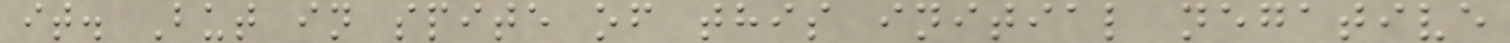it. But in spite of this initial negative
